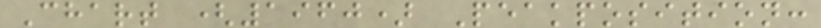Chart (1960) Peakposition:
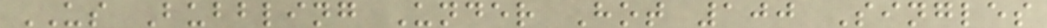US Bubbling Under Hot 100 Singles
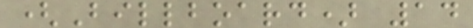(Billboard) 14
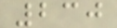230
